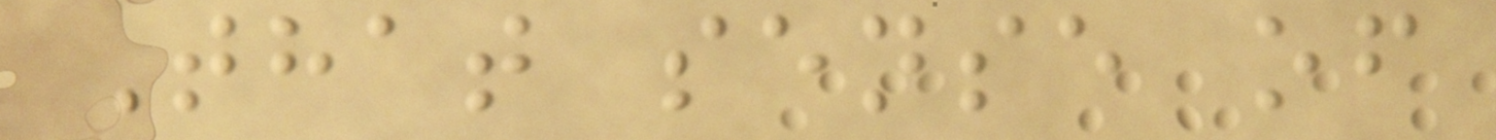That sense of
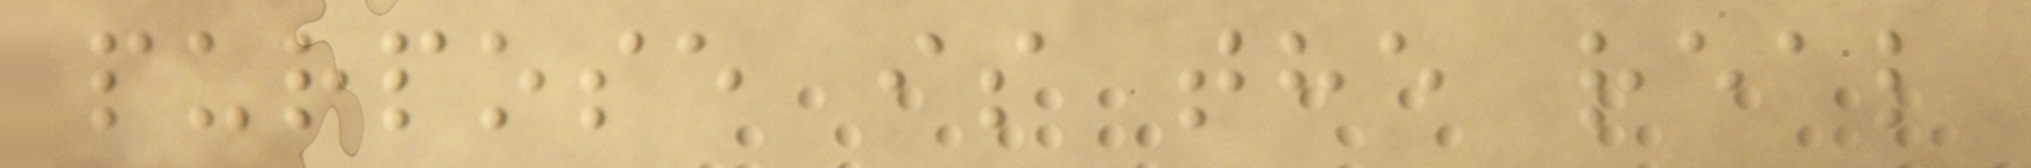purpose is the real
